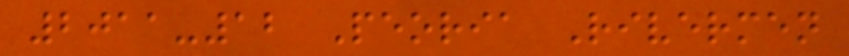2011-12 Peoria Rivermen
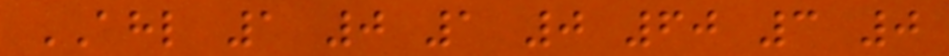AHL 1 0 1 0 60 3 0
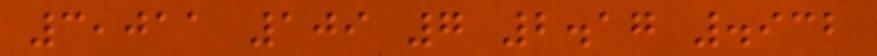3,011 109 7 2.17 .932
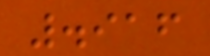.916
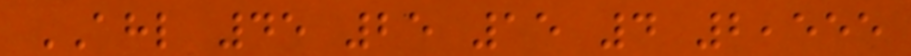AHL 45 25 15 4 2,555
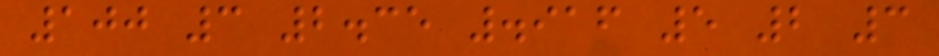100 3 2.35 .916 5 2 3
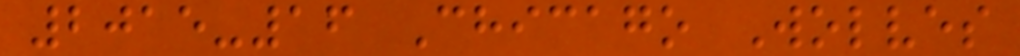2015-16 Chicago Wolves
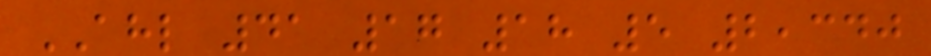AHL 41 17 18 5 2,340
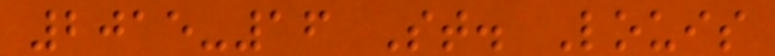2015-16 St. Louis
